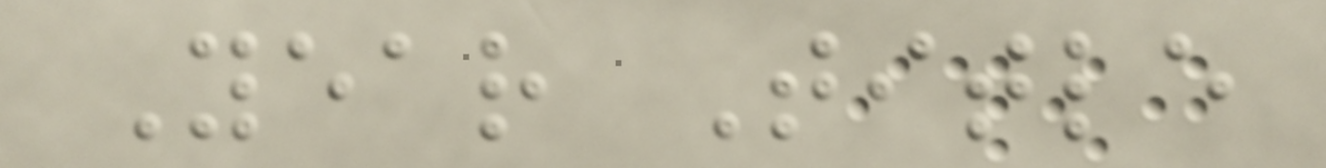Year Title
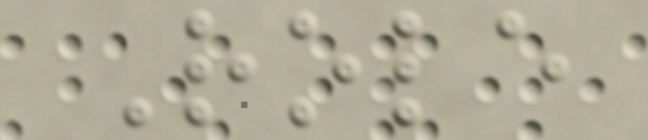Role
